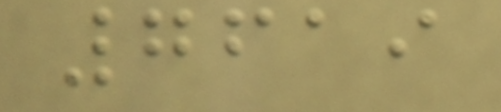7619
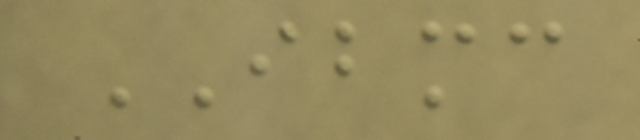IBMC
